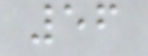56
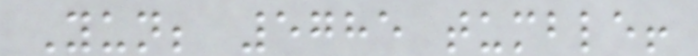Yun; 5785 tumble!
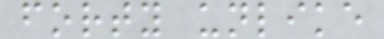forty unlike
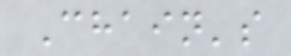Chain's
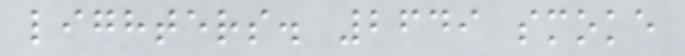lighters. 2649 smoke
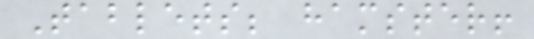Tablets; hamster!
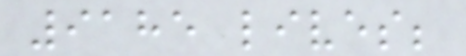9185 lives;
